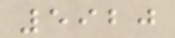5920
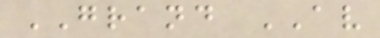GRAND AV
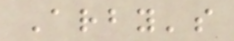Arby's
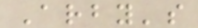Arby's
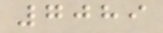7089
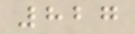827
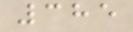385
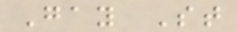Gay St
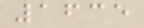1635
